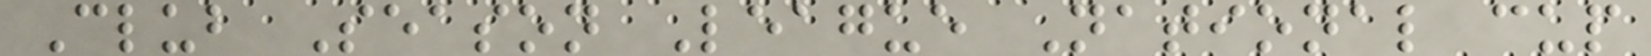Club Season League National cup
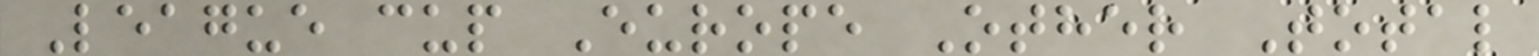League cup Europe Other Total
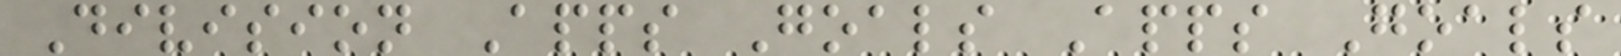Division Apps Goals Apps Goals
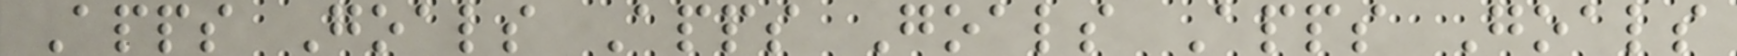Apps Goals Apps Goals Apps Goals
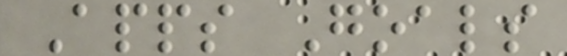Apps Goals
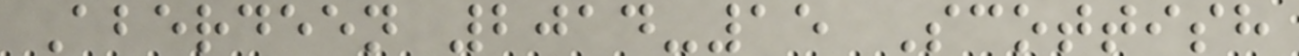Aberdeen 2014-15 Scottish
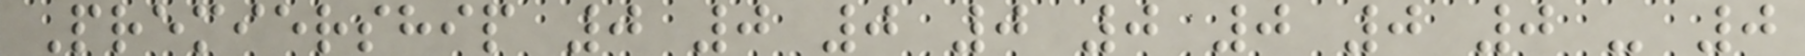Premiership 0 0 0 0 0 0 0 0 - 0
